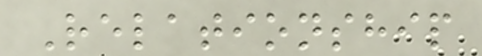Relationship
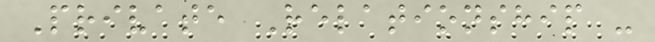Private Relationship -
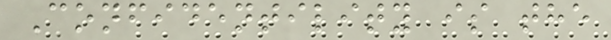Confidentility is the
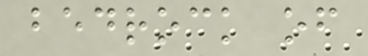bedrock of
